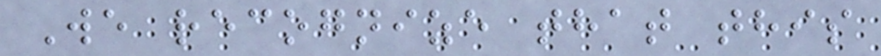We recognize that this
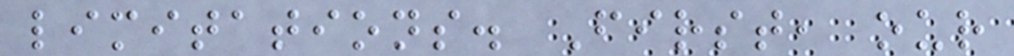limitations. First, our
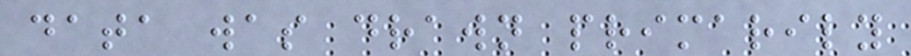data was drawn primarily
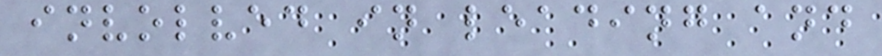involved in leading and
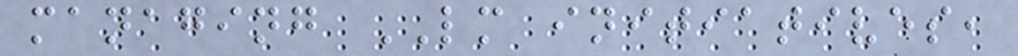managing LM initiatives,
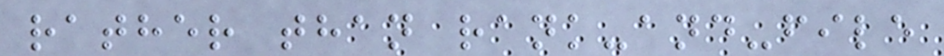rather than rank-and-file
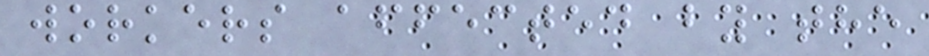workers affected by the
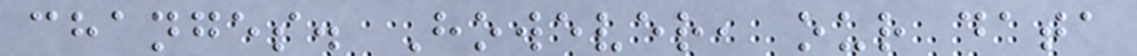changes. However, our data
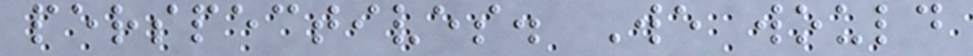perspectives. We would
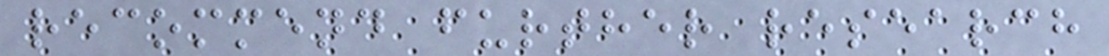recommend further research
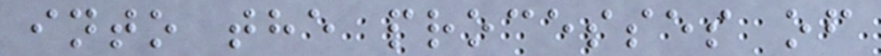into the processes of
